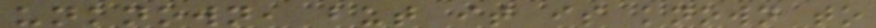unknown, but it is known to
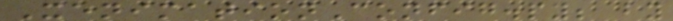XenimationConfig.py; by
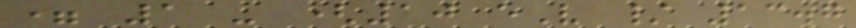= 1 - (10 eV / 13.7
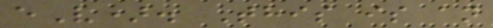eV). This is an
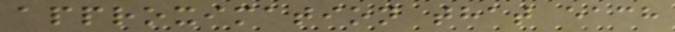approximation that each
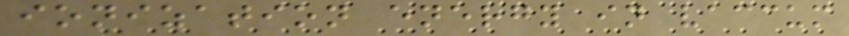ionization energy in vaccum
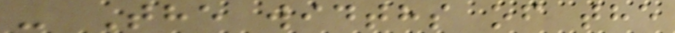- The widths of the
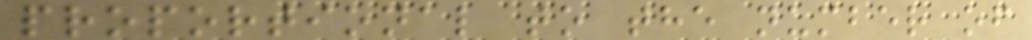proportional to the number of
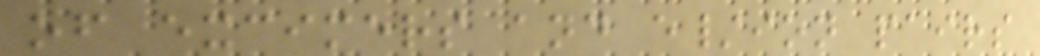of excimers and e/ion pairs
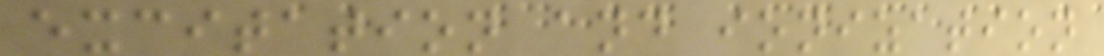excitation and ionization
